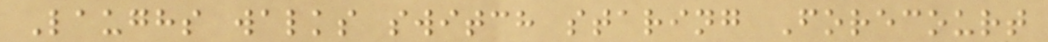Laughs walks switch staring Forecourt
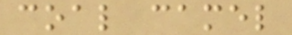coal camel
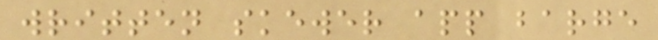written skewer app barge
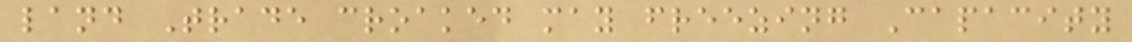land Trade croaked may freezing Capacity
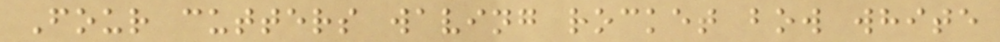Four cutters waving rocket bow white
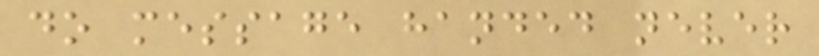do message handed never
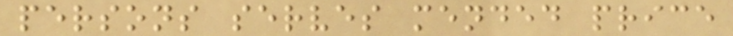persons serves mended price
